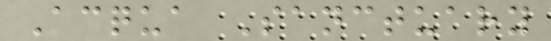Acqua Sanctuary
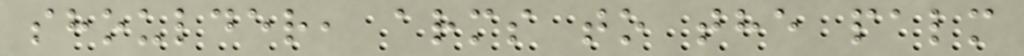shoulder, arms to the palm
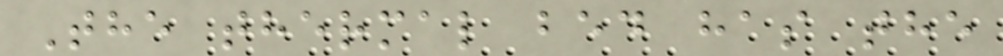The thermal bed has the
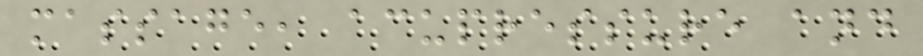massage, acupressure and
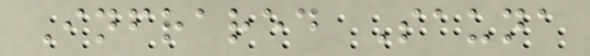Infrared Sauna
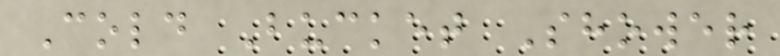Cold Bucket Shower
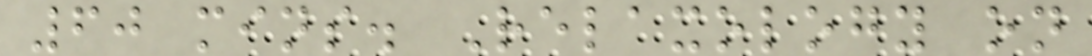60 mins. Relaxology on
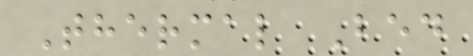Thermal Bed
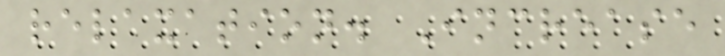relaxation. Increase
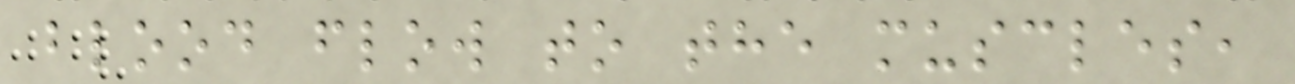blood flow to the muscles,
